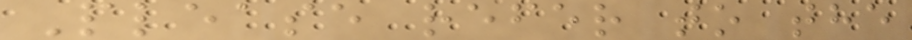Please refer to the
